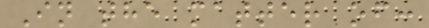In the matter of:
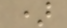)
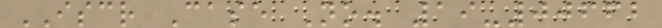ISCR Case No. 19-00662
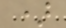)
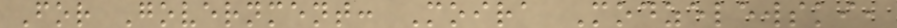For Government: Moira Modzelewski,
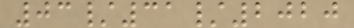03/31/2020
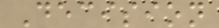Decision
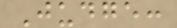Judge:
